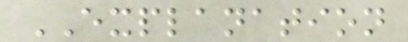EXPLANATION
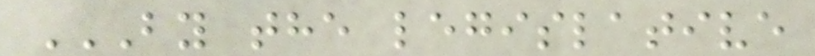BY THE LEGISLATIVE
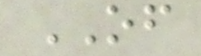OF
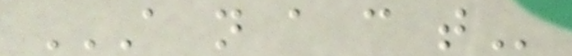A N A C T
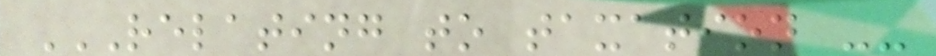RELATING TO TAXATION --
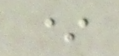*
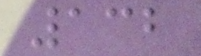132
